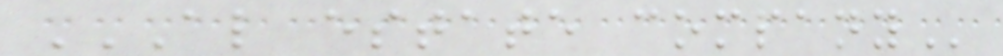AL ESTATE COMPANY
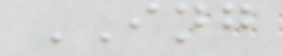ING
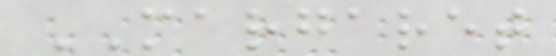MARGARET
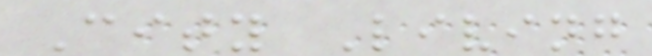City Living
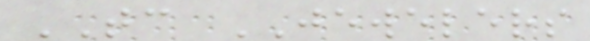TC JEWELERS
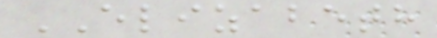ELIZABETH
